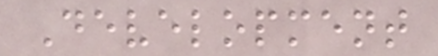Development
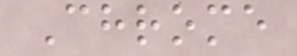Chrome
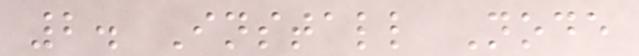2. Install Node
